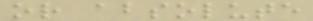or absolute
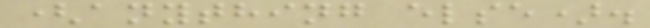(anything else).
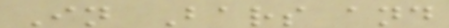In Bars and
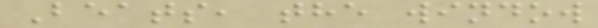Beats, the window
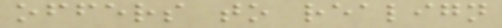offers to realign
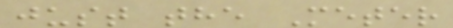just the Meter
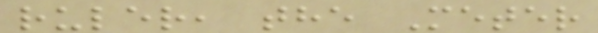ruler, the Meter
